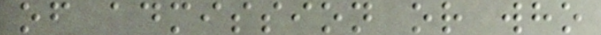of admission or who
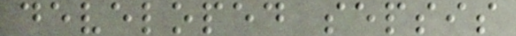developed sepsis
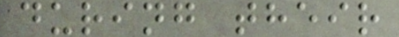during their
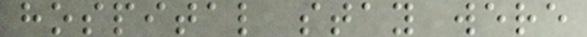hospital stay were
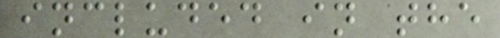included in the
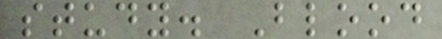study. Blood
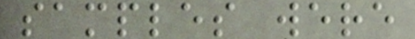samples were
